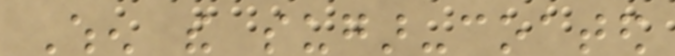When the sugar-coated
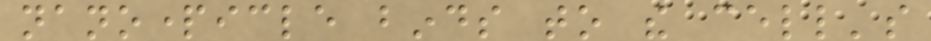nanoparticle binds to the cell's
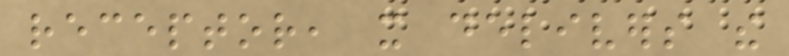receptor, it delivers the
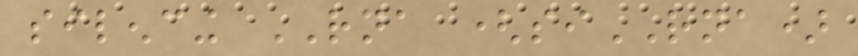silencing RNA (siRNA)
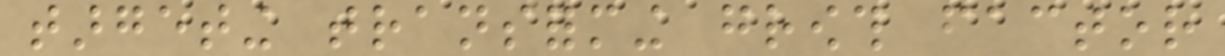targeting transforming growth factor
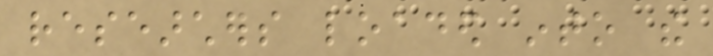researchers loaded into the
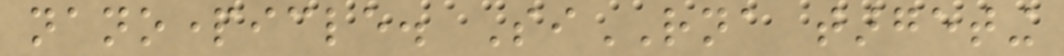nanoparticle. SiRNA targeting
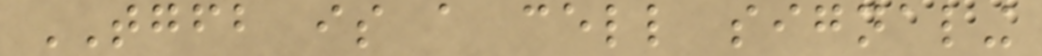TGFB is a cell signaling
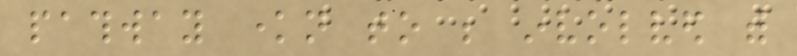pathway known to be involved with
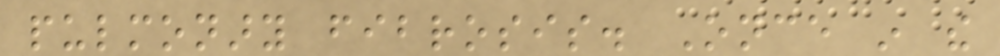pulmonary fibrosis. Once in the
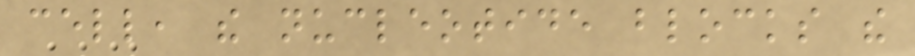cell, the nucleotide blocks the
